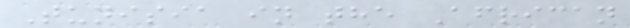Tunisia in the African
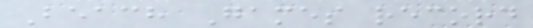Beach Games record
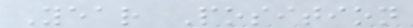Year Position
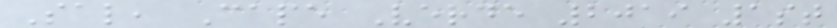Sal, Cape Verde 2019 1st
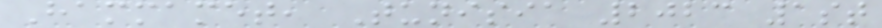Hammamet, Tunisia 2023 1st
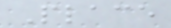Place
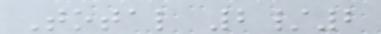Total 2/2
